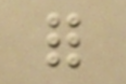for
